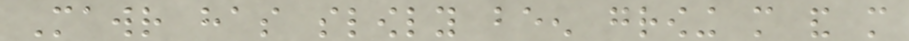Mawr has slowly been growing more and more
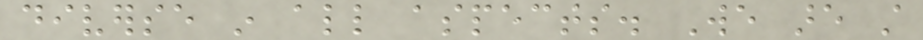diverse in all aspects. We are still
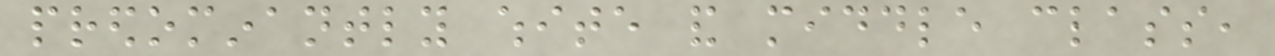predominantly white and middle class,
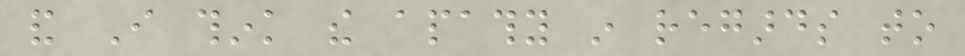and I think the apathy in regards to
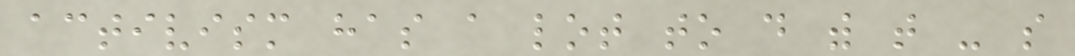activism has a lot to do with that - so
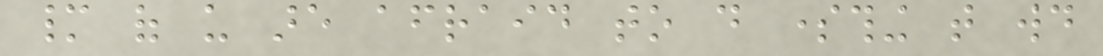many of us are afraid to do something that would
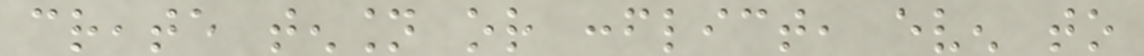create tension or conflict, even to
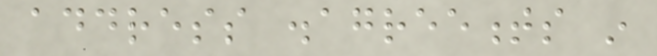address disagreements in
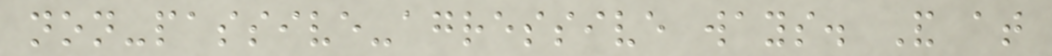non-passive-agressive ways. And at
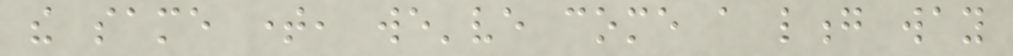the same time, we've come a long way
